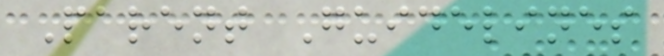Parent Guidelines
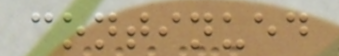continued
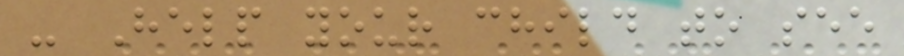- Help your child to see
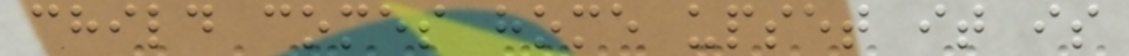child comes home upset it is
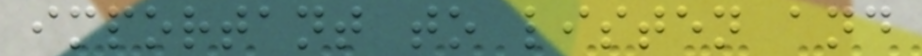important to listen and
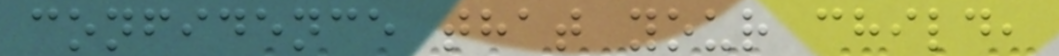confidence that your child,
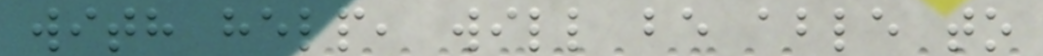with help, will be able to
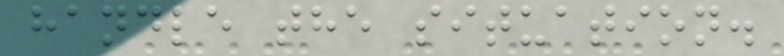handle the situation.
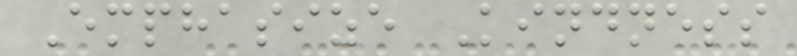Emphasize Kindness
